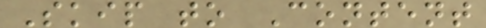Skip to Content
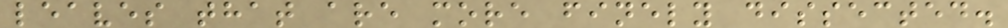leaves that are more finely dissected.
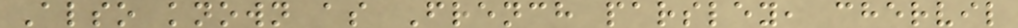Also known as French parsley, chervil
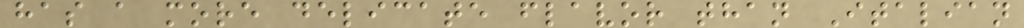has a more delicate flavor than Italian
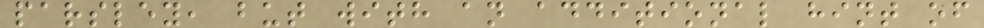parsley, but with an additional hint of
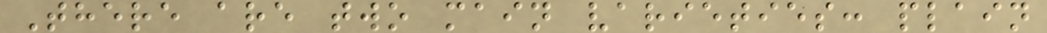There are two main varieties: plain
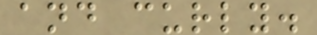and curly.
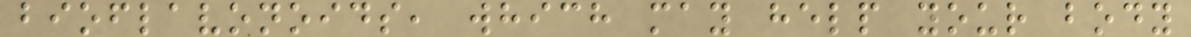bioflavonoids, which may help your body
